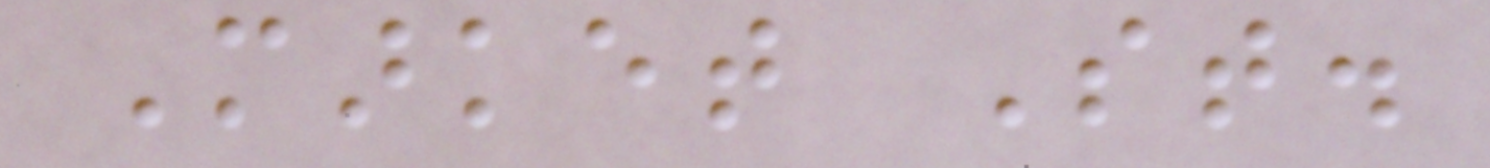Market St.
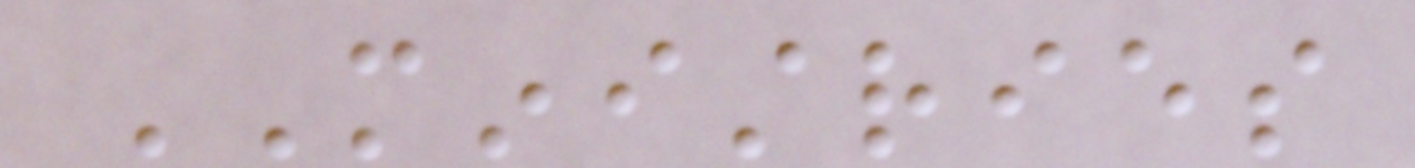MINISTRIES
